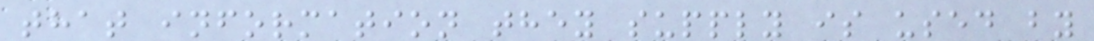that information they supply is used by
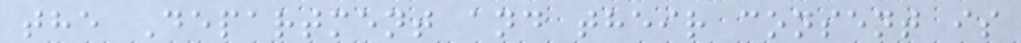the Department and their consent is
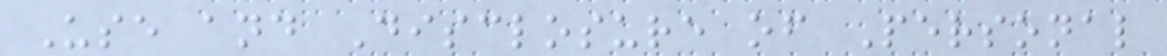Use and Disclosure of Personal
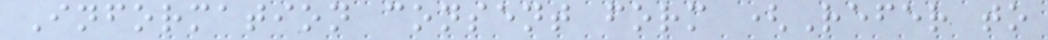Information consent form (Refer to
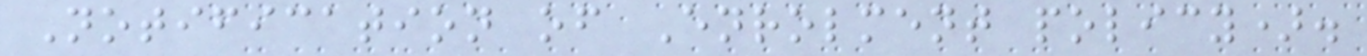Notification of Enrolment policy).
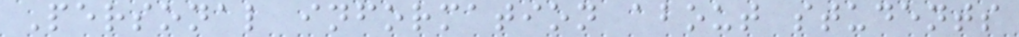Personal information about students
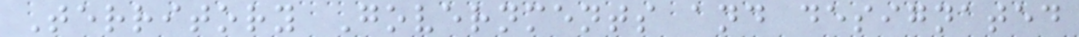Territory Governments and designated
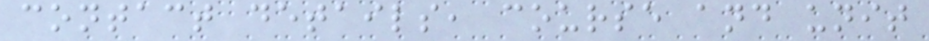contact details, course and unit
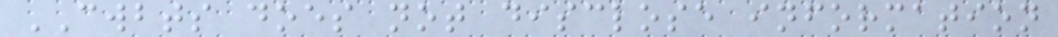CWBTS does not disclose information
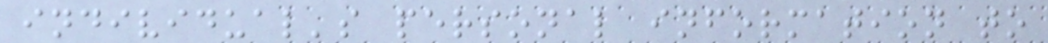individual's personal information to
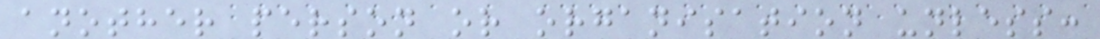another person or organisation unless:
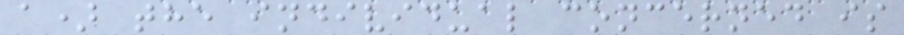a) the individual concerned is
